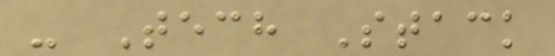- Tech Stack
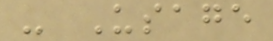- Usage
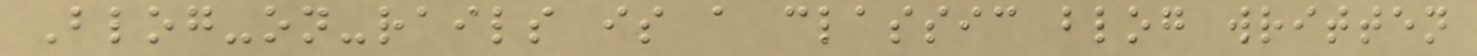Blog-on-rails is a classic blog written
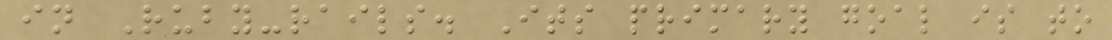in Ruby-rails. Its primary goal is to
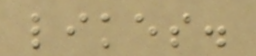likes.
